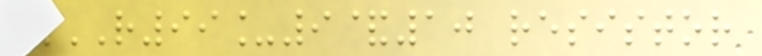R99_9&10 RESISTOR
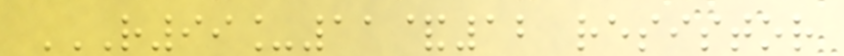R99_11&12 RESISTOR
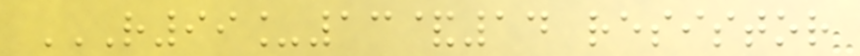R99_13&14 RESISTOR
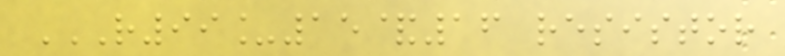R99_15&16 RESISTOR
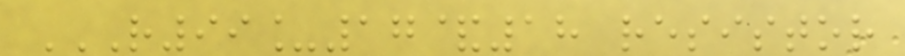R99_17&18 RESISTOR
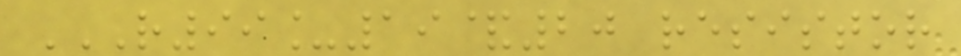R99_19&20 RESISTOR
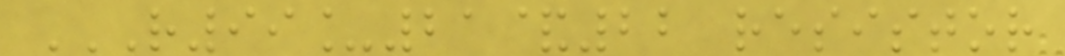R99_21&22 RESISTOR
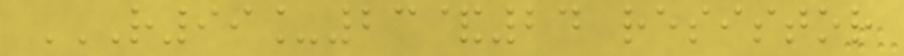R99_23&24 RESISTOR
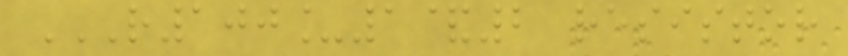R100_1&2 RESISTOR
